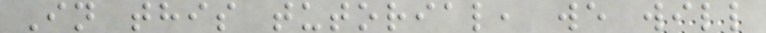In this tutorial, we will
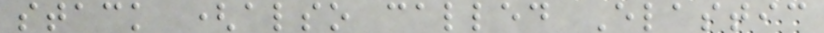stack (also called Elastic
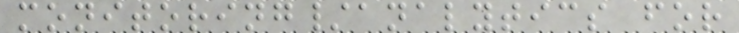monitoring/analytics for
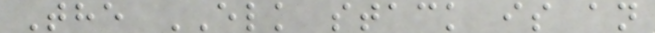The ELK stack is an
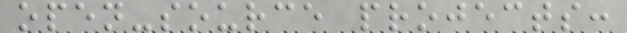open-source projects:
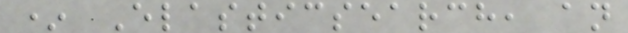* Elasticsearch, an
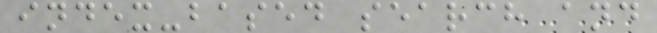index-based search and
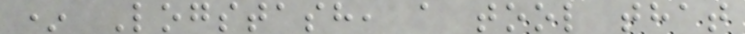* Logstash, a tool that
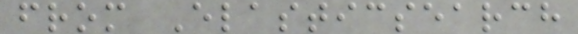from Elasticsearch
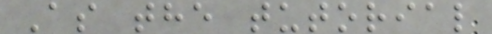As the tutorial
